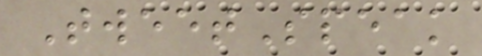TweetSpeak
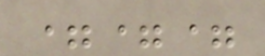===
